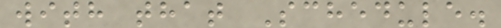with that Schedule.
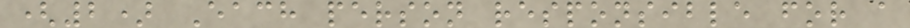(2) Each person responsible for a
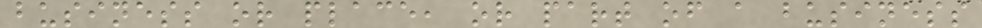business or place, or part of a business
